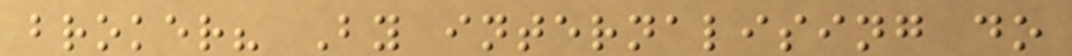broker? By internalising do
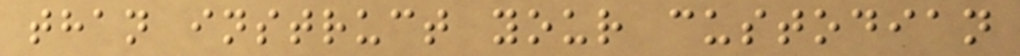than instruct your custodian
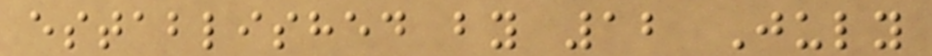established by 12 July
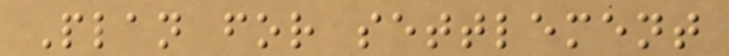Plan for settlement
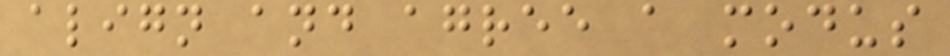align and agree a modus
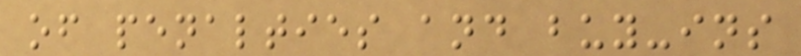of penalties and buy-ins
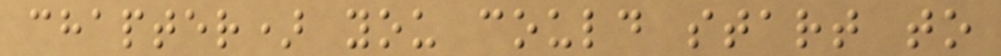chapter) you could start to
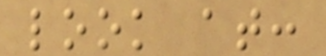look at:
